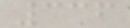336
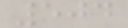504
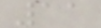11
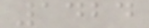1424
